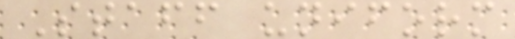Staff uniform
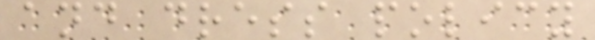and dress policy
